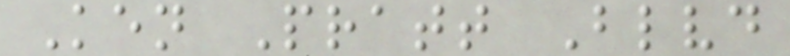Ken Pratt Blvd
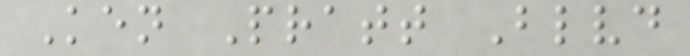Ken Pratt Blvd
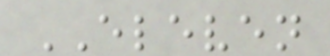ELEVEN
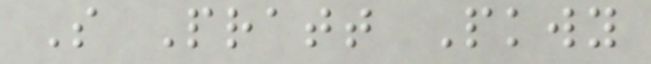S Pratt Pkwy
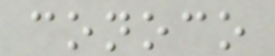conoco
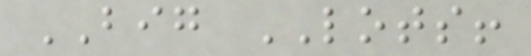BIG LOTS!
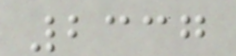2337
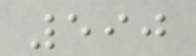590
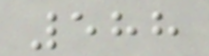588
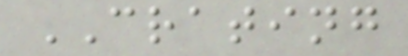CRATING
